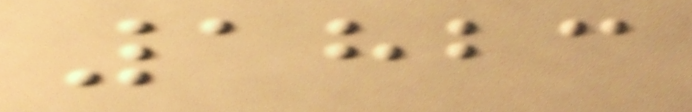1823
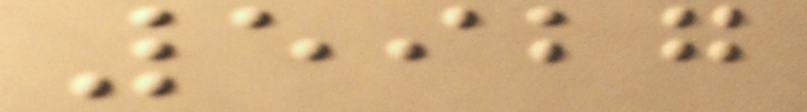5927
